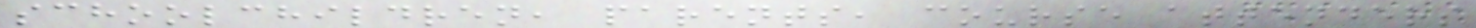schoolchildren, parents, course attenders
